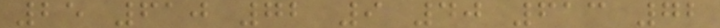25 610 72 9 40 613 72
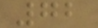72
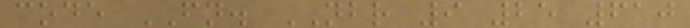code FN. NBR 9 25 610
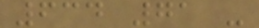634 71 -
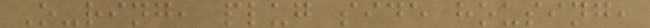O-ring, plug side housing,
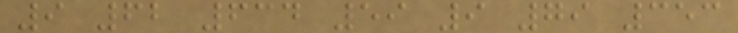9 62 634 59 9 79 353
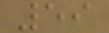59
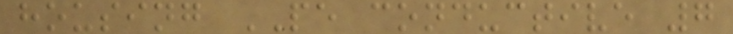housing PE conductive 7
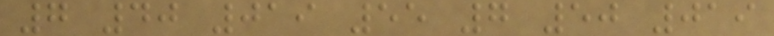7 40 019 55 7 50 019
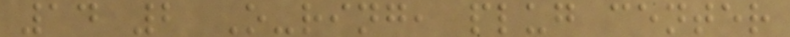14 2 O-ring, plug center
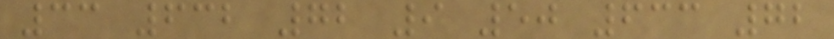33 632 72 9 50 633 72
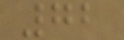72
